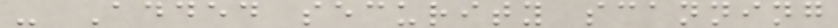- Added security scanning
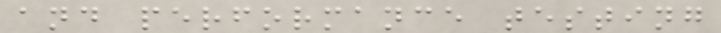and performance testing
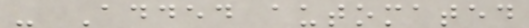- Added automated
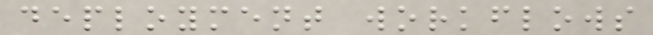deployment workflows
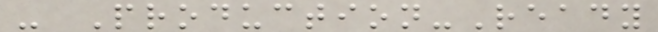- Production-Ready
